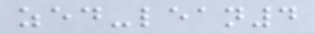zed-lean4
